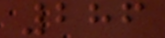286
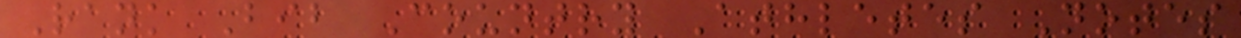Rank Bib Country Athletes Notes
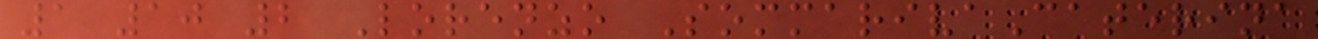1 10 2 Lorenzo SommarivaCaterina
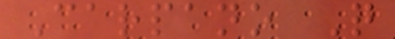Carpano Q
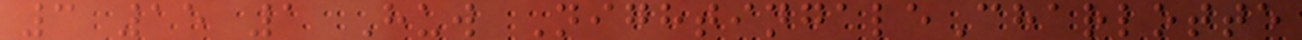3 15 1 Huw NightingaleCharlotte
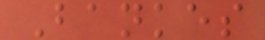Bankes
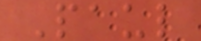Paul
